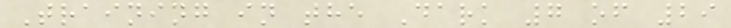Training in the Dark 7 of 29
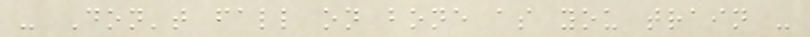- Don't fall on bone as you train -
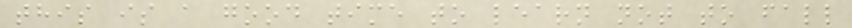this is a good time to learn not to fall
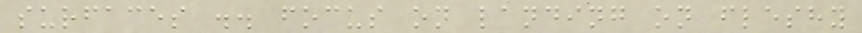surfaces .. focus on landing on fleshy
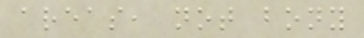areas, not bony
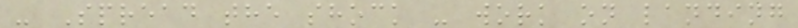- Spread the shock - work on landing
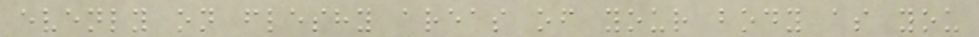evenly on fleshy areas of your body as you
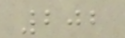202
